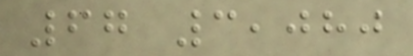67 3,080
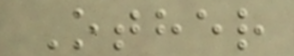Other
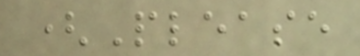(Please
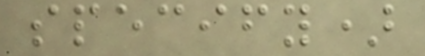specify)
